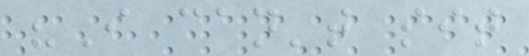"I can't sit
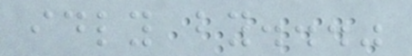idly by..."
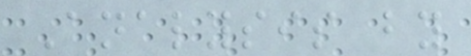Analysis by
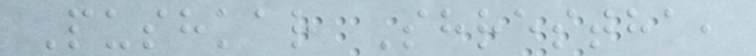Pushkar Shrestha,
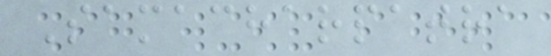Samacharpatra
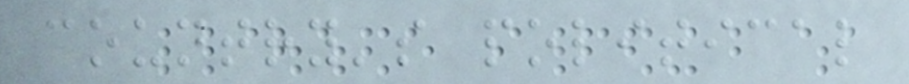country's political
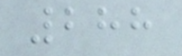288
